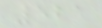521
